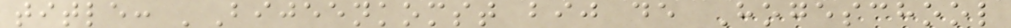title: 'Bijeenkomst bij de Hogeschool
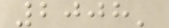2008'
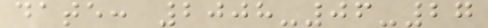date: 2008-06-27
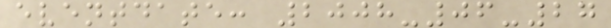eventdate: 2008-06-27
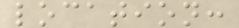location:
